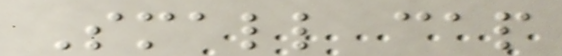Small cap
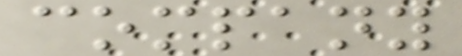company
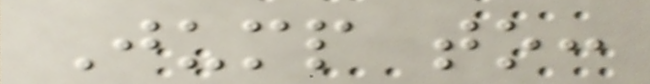Jump to:
